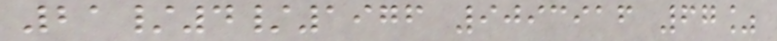21/4/1976 9093916 67%
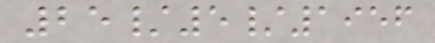25/5/1956
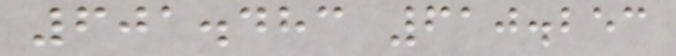601.483 610.253
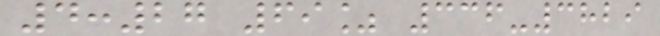4:27 69% 336-3829
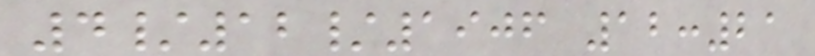4/12/1906 12:21
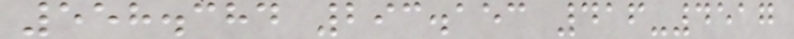558.384 293.153 416-4517
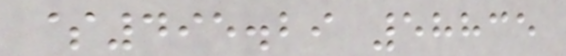$495.29 58835
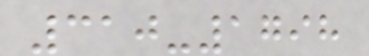310-1798
